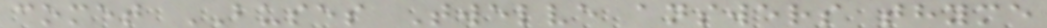comet BUSES Twelve answers thyme
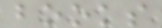books
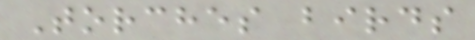Torches birds
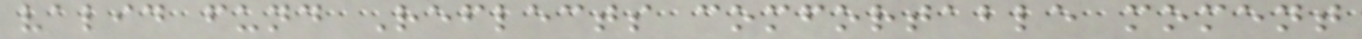valid fund Reflects comfortable moment
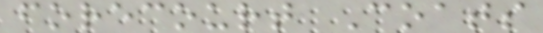forecourt Coats
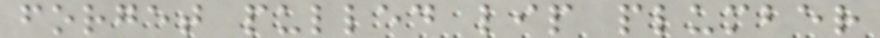forget pulled lip plumber
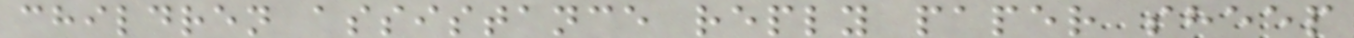children assistance reply paper sheep
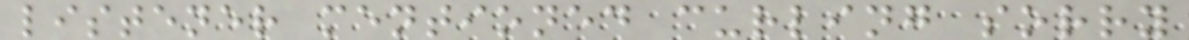listener mentioned curling sorry
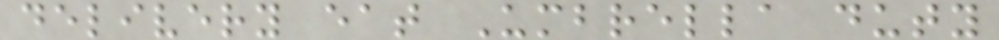delivery eat Umbrella duty
